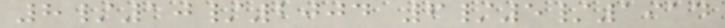8/10/2004 6/5/1914
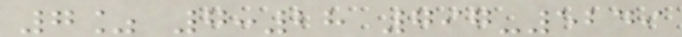7% 7:28 797-5249
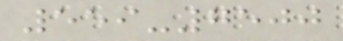559-7500
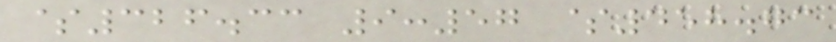$326.33 9:57 $458.73
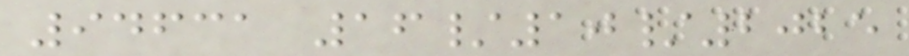94631 16/10/2025
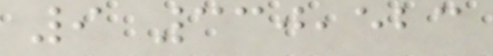9 330,523
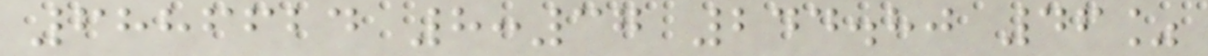6886624 8:37 244.80 46%
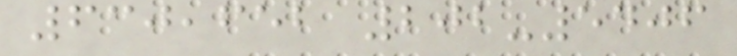630,652 202-5406
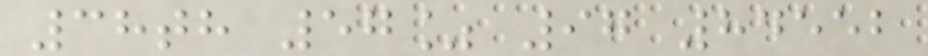38th 57% 97 84552
